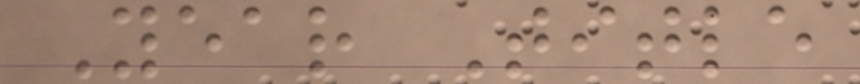Year Title
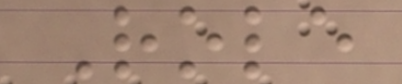Role
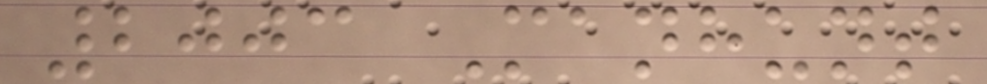2003 Manhunt
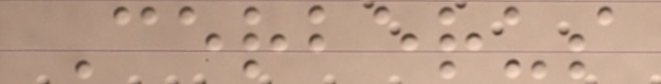Cerberus
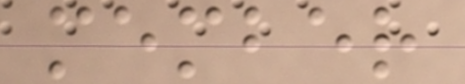member
